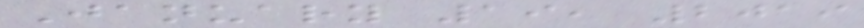January 19, 2019
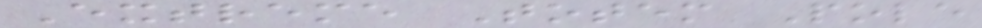Extreme Totem Pole
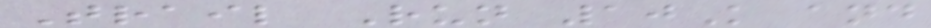Trail Run 10K and
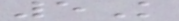5K
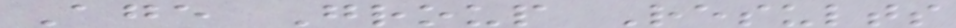Age Group Results
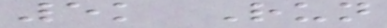5k Run
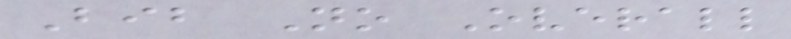Bib No Overall
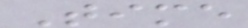Time
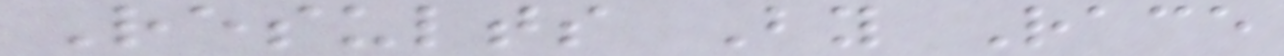Results By Race
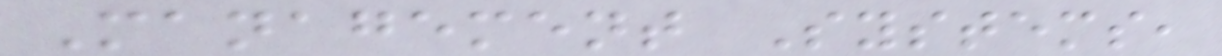Management Systems,
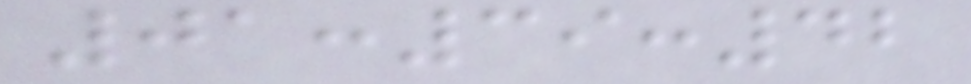01:39:42
